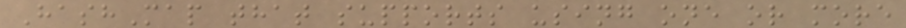HashMap that supports using one or more
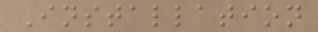Installation
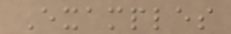Examples
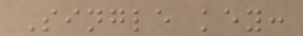Single key:
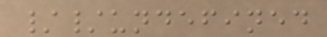//undefined
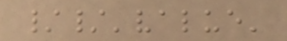//'value'
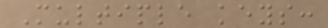Multiple keys:
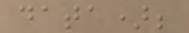data);
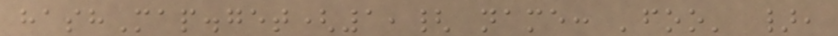hashMap.get(1,{ name: 'foo' },
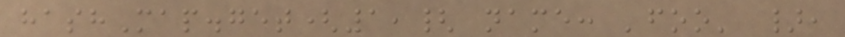hashMap.get(1,{ name: 'foo' },
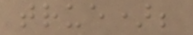true);
